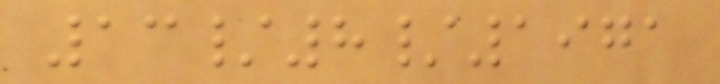13/8/1971
